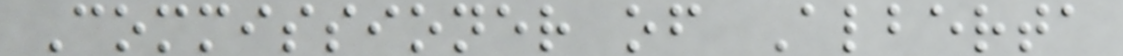Commissioner of Alberta
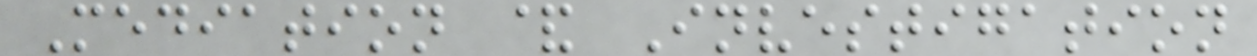Mediation & Investigation
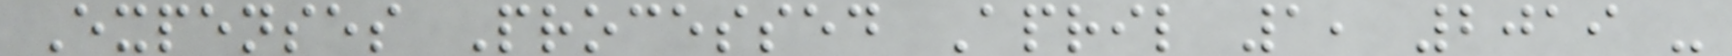Expenses Processed April 1, 2019 -
